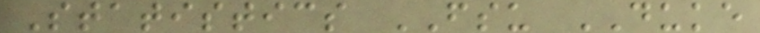Statistics FSU DUKE
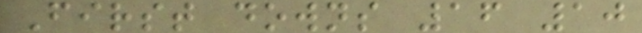First downs 16 10
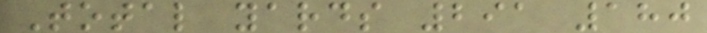Total yards 291 180
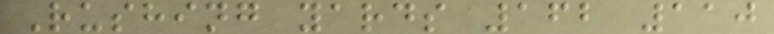Rushing yards 162 110
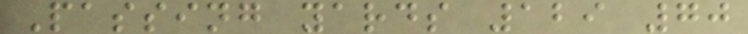Passing yards 129 70
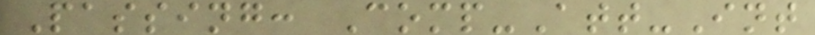Passing: Comp-Att-Int
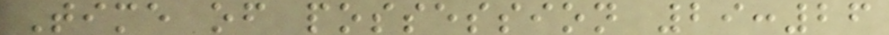Time of possession 29:26
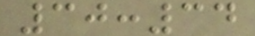30:34
